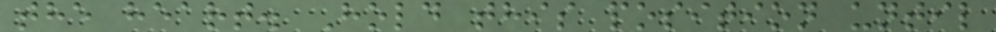the heart. Hold this position until
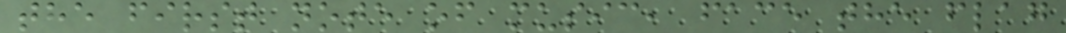the first note of music, face the flag
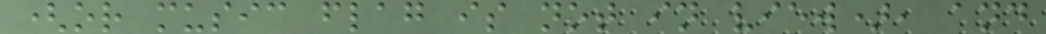(or music flag is not in view), and
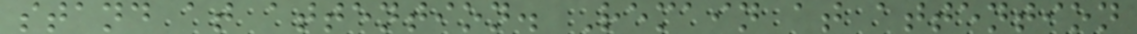stand at attention. Remain at attention
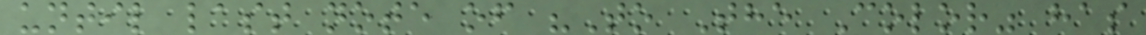until last note of "To The Color" has
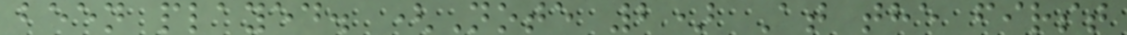been played. (Note 2) At the first
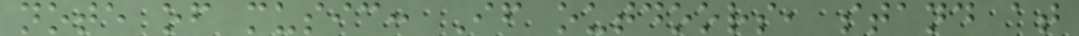note of music: If outdoors, stand at
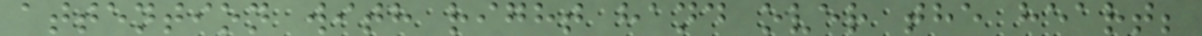attention with right hand over the heart;
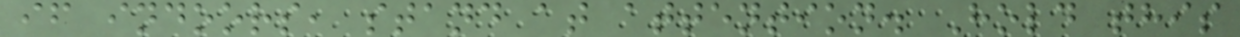if indoors, stand at attention. Hold this
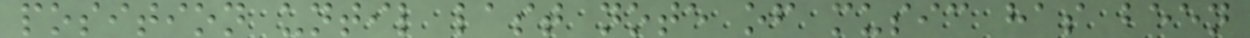position until last note of music has been
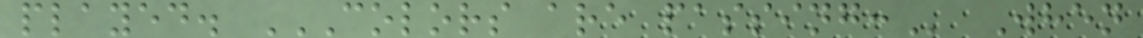played. COLORS ARE PASSING: When
